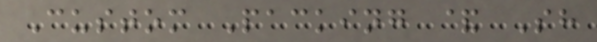Custom Packing & Sh
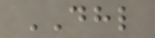DHL
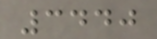3440
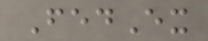FedEx
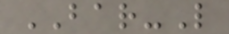BAR-L
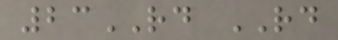23RD RD
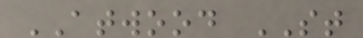ATWOOD ST
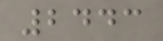2443
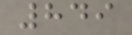849
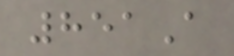851A
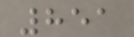851
